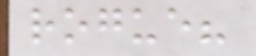rogue?
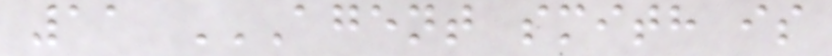11 AGENT SMITH IS
